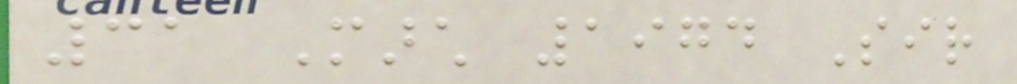31 March 1974 Sir
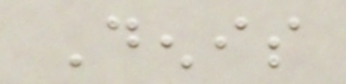Denis
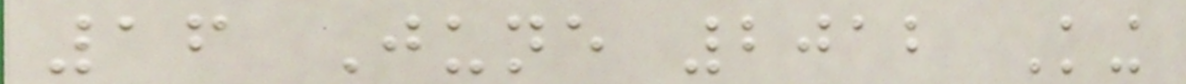16 June 2012 King
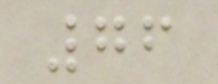76
